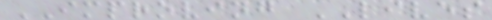IMPROVING LIVES
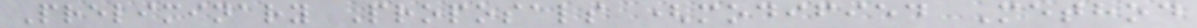Preliminary Proposals (modified Method
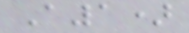A1)
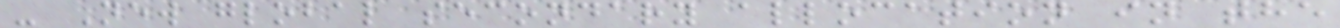- New global secondary allocation in the
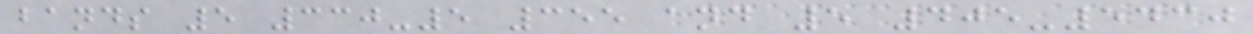bands 5 330-5 355 and 5 405-5430
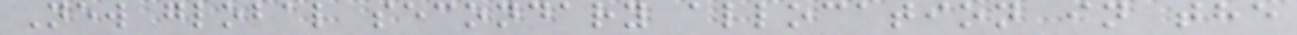New global secondary allocation in the
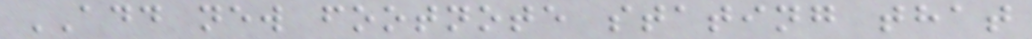ADD new footnote stating that
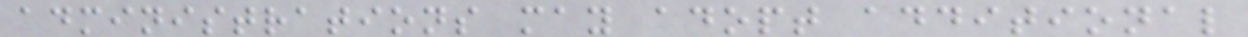administrations may adopt additional
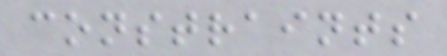constraints
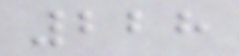228
